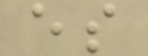es
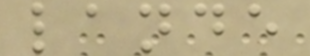lande
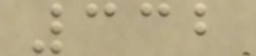332
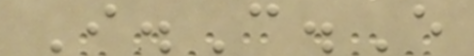I.C.E
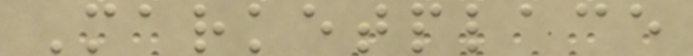Marketplace
